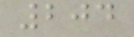204
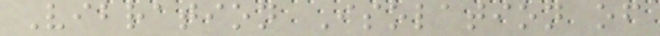Vibration Isolation of
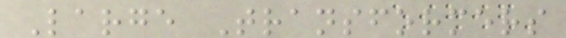Large Transformers
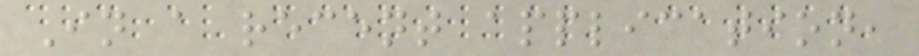In a recent application,
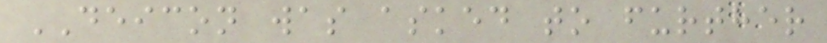DEICON was asked to further
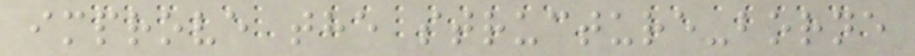improve the structure-borne
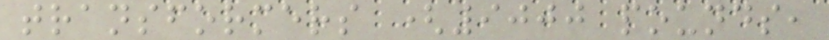transformers (9000 pounds,
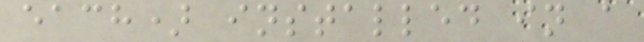each) installed in a
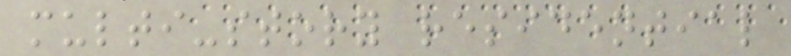multi-story residential
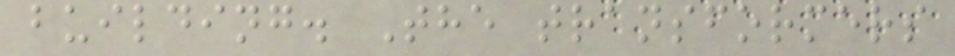building. The transformers
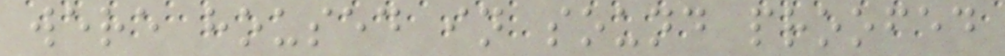were housed in sound proofed
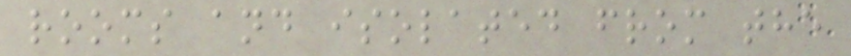rooms and isolated from the
